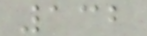132
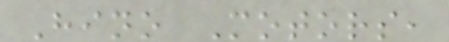Hino Motors,
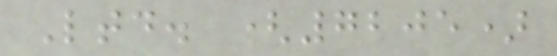Ltd. (7205)
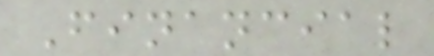Financial
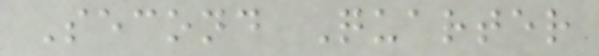Second Quarter
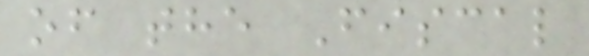of the Fiscal
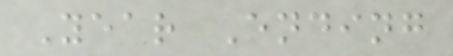Year Ending
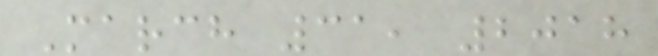March 31, 2018
